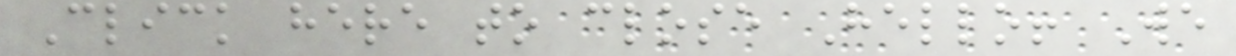Click here to close Hello! We
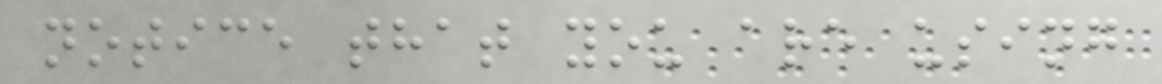notice that you are using
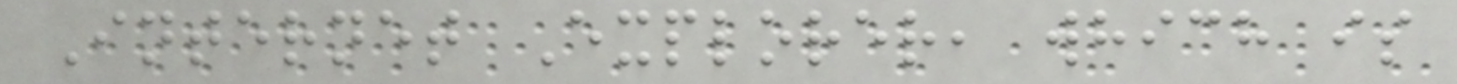Internet Explorer, which is
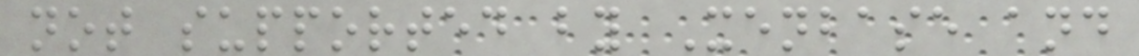not supported by Xenbase and
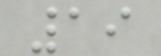19
